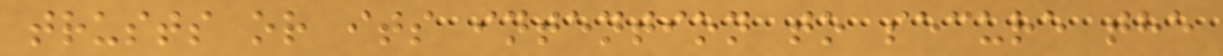trusts or its intention to secure the
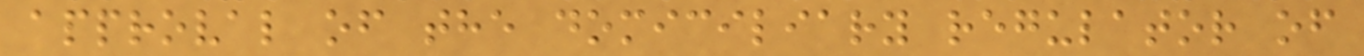approval of the domiciliary regulator of
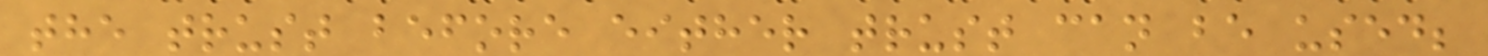the trust before either trust can be used;
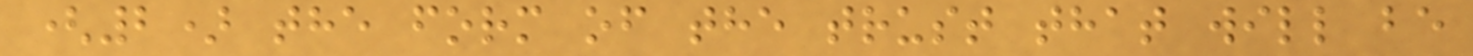(2) the form of the trust that will be
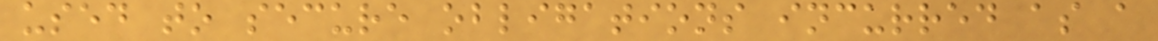used to secure obligations incurred as a
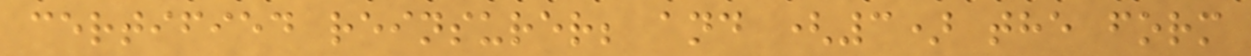certified reinsurer; and (3) the form
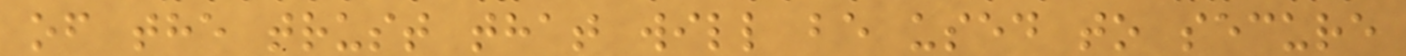of the trust that will be used to secure
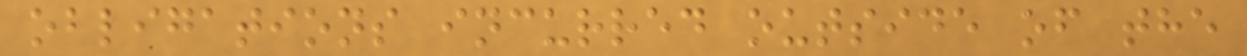obligations incurred outside of the
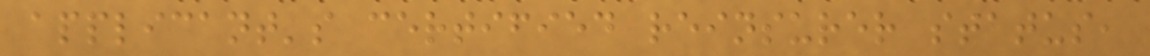applicant's certified reinsurer status,
